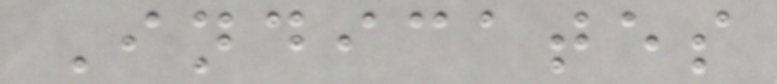Indicates
